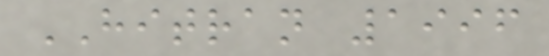HITRAN 1996
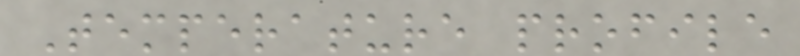Temperature profile
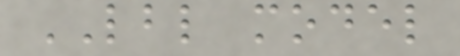LBL model
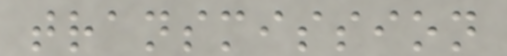transmission
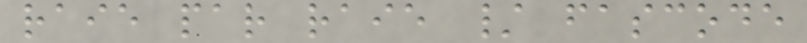raie par raie / fascode
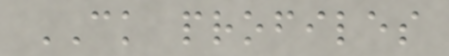CK profiles
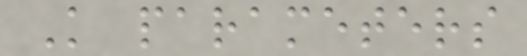K parameters
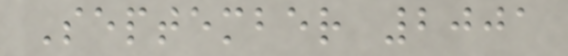September 2001
